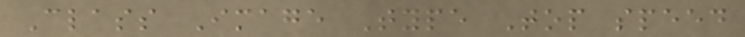Class Image Type Top speed
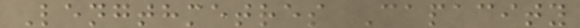Lengthmetres Capacity
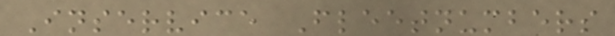Inservice Fleetnumbers
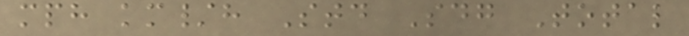mph km/h Std Sdg Total
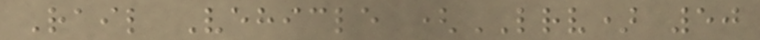Rail Vehicle (LRV) 50
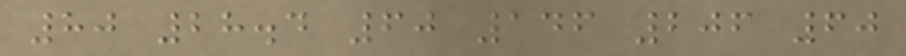80 28.4 60 146 206 60
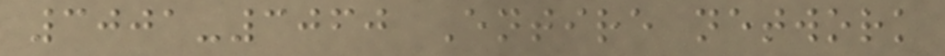3001-3060 Entire network
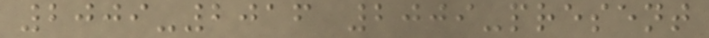2009-2016 2009-present
